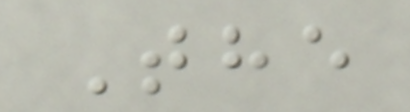The
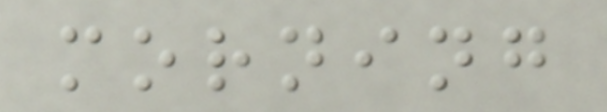morning
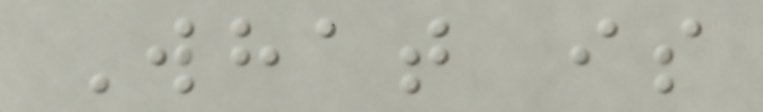What is
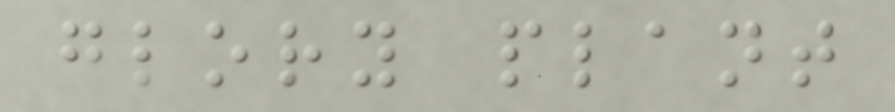glory plant
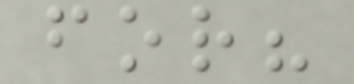for?
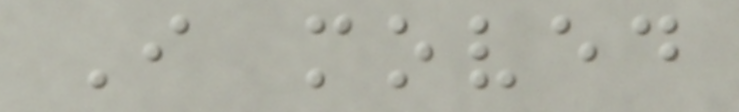I moved
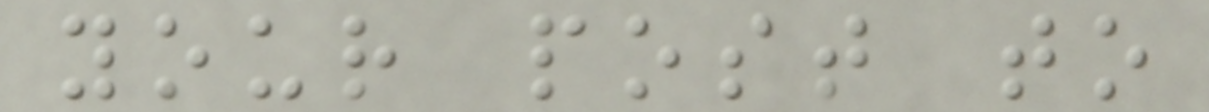your post to
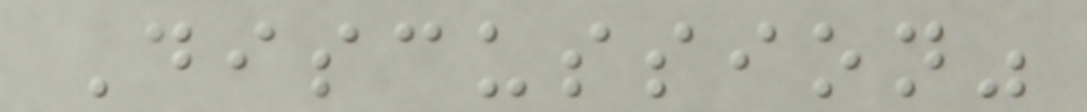Discussion"
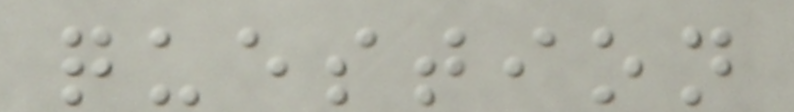question
